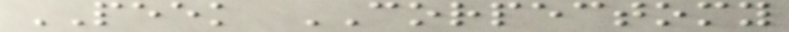PEEK CORPECTOMY
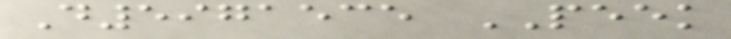D5971535 PEEK
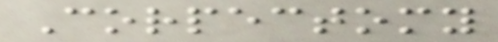Corpectomy
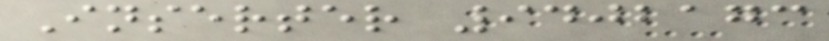Inserter 9402173
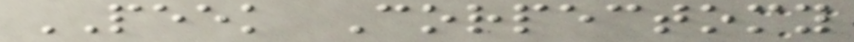PEEK Corpectomy
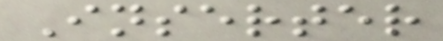Inserter
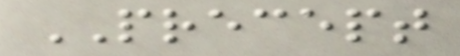PRECEPT
